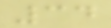34
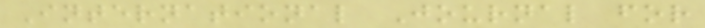International Journal for
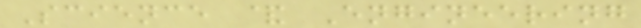Science & Engineering
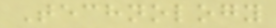Technology
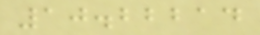10.22214
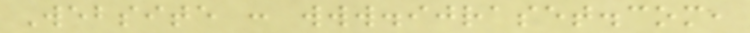Website : www.ijraset.com,
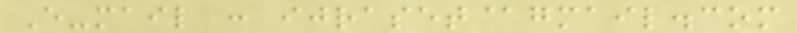E-mail : ijraset@gmail.com
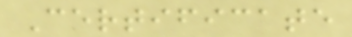Certificate
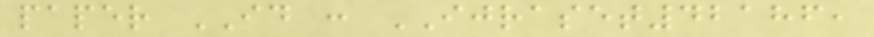paper ID : IJRASET42186,
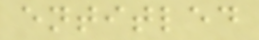entitled
